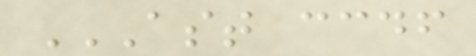AST CCDF
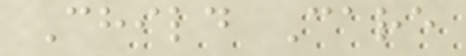Child Care
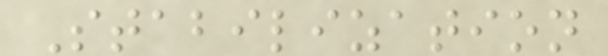Stabilization
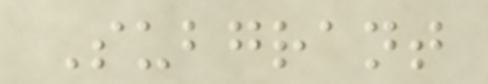Subgrant
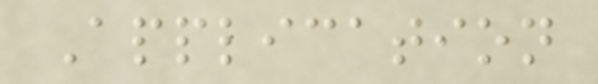Application
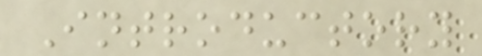Introductory
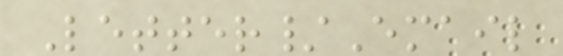Letter/Email
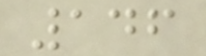146
